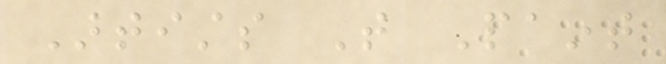Artists That Paint
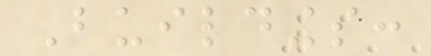Buildings:
